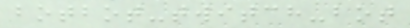botbot-twitch-bot
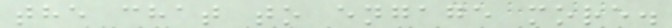the chat to engage more.
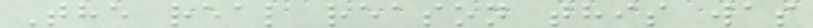The real reason this was
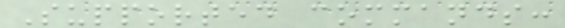Supported commands:
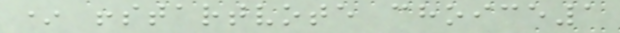* !startvote choice1
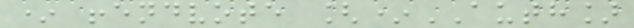* !endvote [*AUTH]
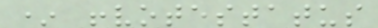* !votestatus
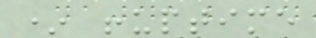* !uptime
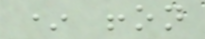* !on
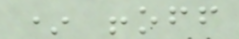* !off
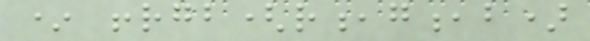* !rgb(r,g,b)
